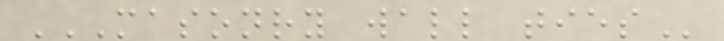MASONRY WALL TIES
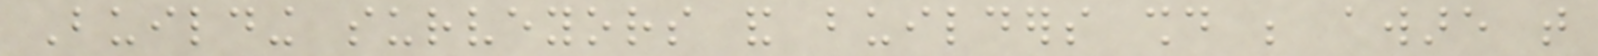Building surveyors and builders should be aware that
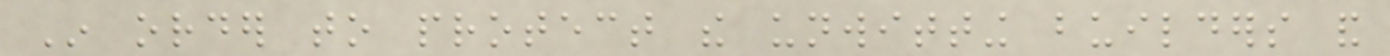In order to protect the unwitting builders and
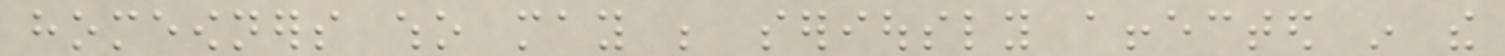homeowners who may be seriously affected in the
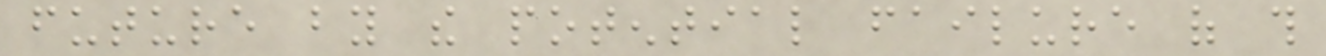future by the potential failure of this
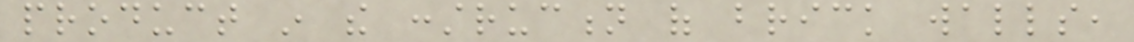product in the construction of brick walls,
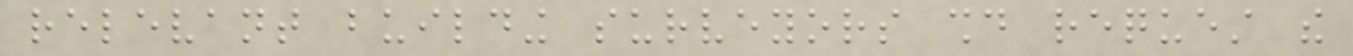relevant building surveyors should request the
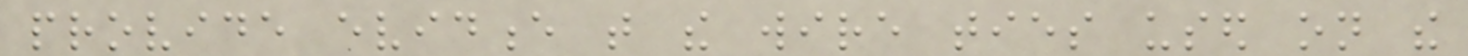provide evidence that the wire ties used on the
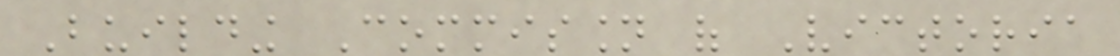Building Commission of Victoria
